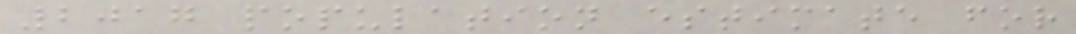2017 population estimate for
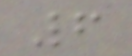6
